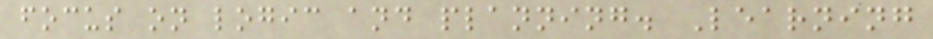focus on logic and planning. Learning
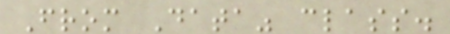From Data" class.
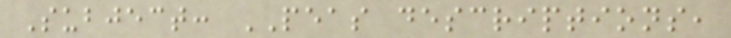Subject: PEAS descriptions,
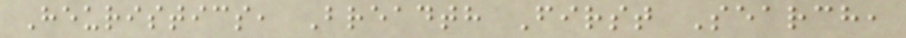Heuristics, Breadth First Search,
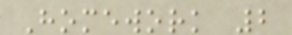Homework 2
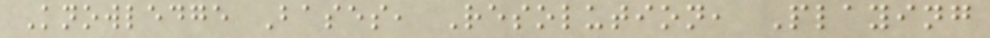Knowledge Bases, Resolution, Playing
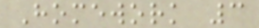Homework 3
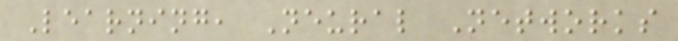Learning, Neural Networks
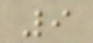9
